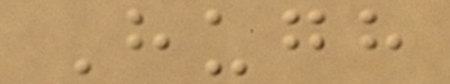Hugh
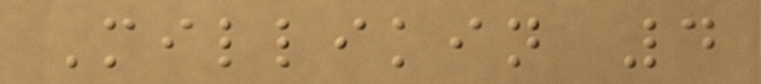Millikin 4
